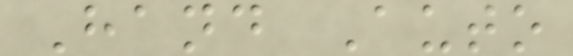Hand Auto
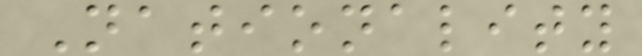Nationality
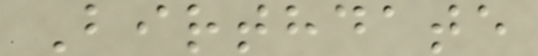Birthdate
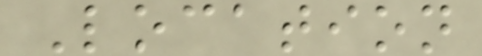Location
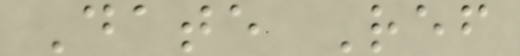Date Ref
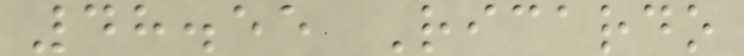48.55 Ricardo
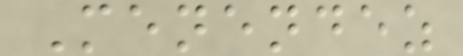Menendez
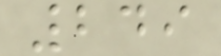249
